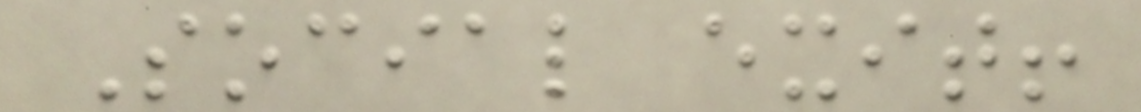Social exit!
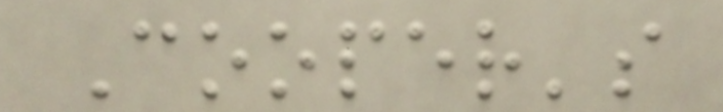Cooper's
